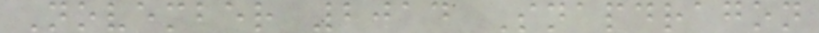November 2014 Snapdragon
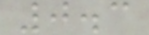0.3
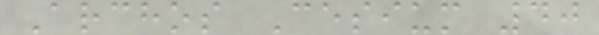Archos Cesium 40
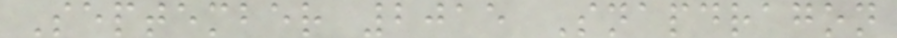September 2015 Snapdragon
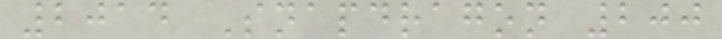2014 Snapdragon 200
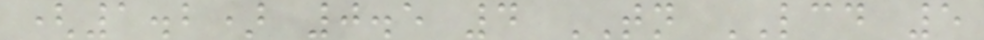(1.2) 0.5 4 TN LCD 5
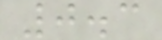0.3
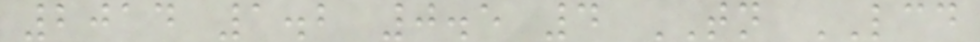2014 1.2 0.5 4 TN LCD
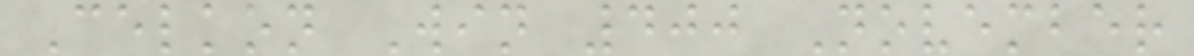Celkon Win 400 November
